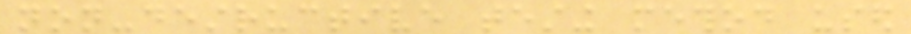non-destructive testing method used
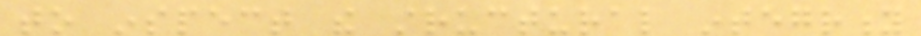to inspect the structural integrity
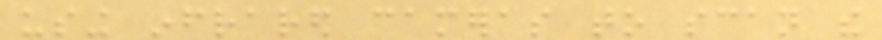using infrared cameras to scan the
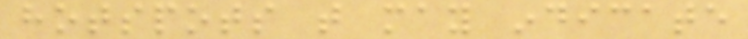hotspots that may indicate
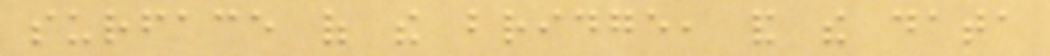surface of the bridge, and the data
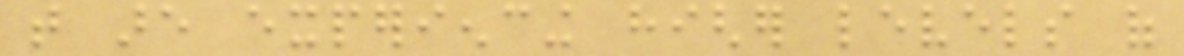that are experiencing higher levels of
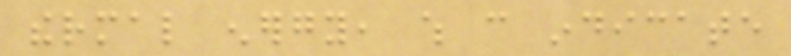thermal energy, which can indicate
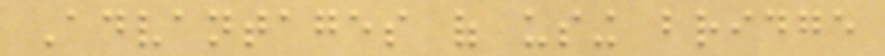Advantages of using bridge
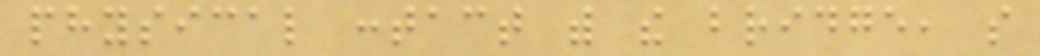physical contact with the bridge, so
